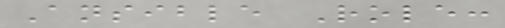Ansible Role:
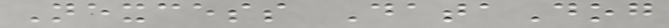Nexcess DataDog
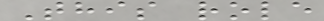This role
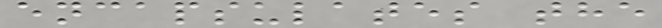encapsulates the
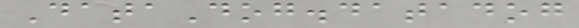DataDog.datadog
